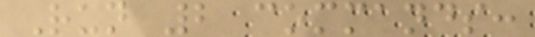Run 2 commands:
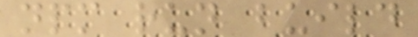npm run build
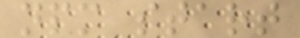npm start
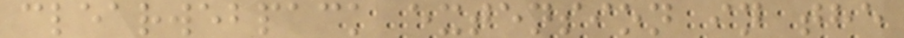clearwebpack extension in the
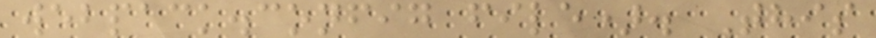webpack.config file). This
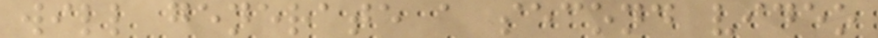will generate a second video
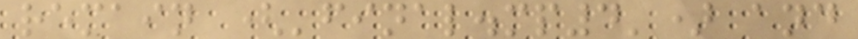remain ('final.mp4') and
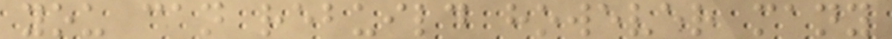you can rebuild however many
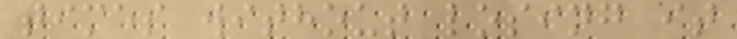times without losing it
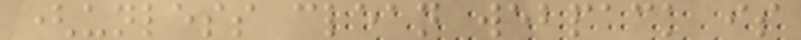(unless clean webpack is
